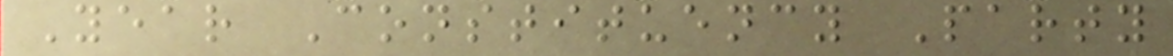Year Constituency Party
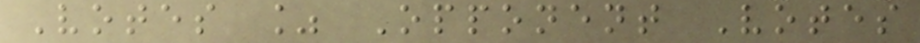Votes % Opponent Votes
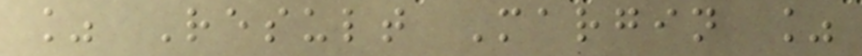% Result Margin %
